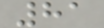81
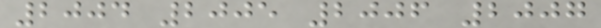2004 2005 2006 2007
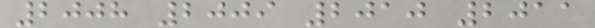2008 2009 2010 2011
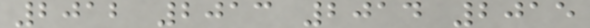2012 2013 2014 2015
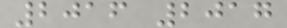2016 2017
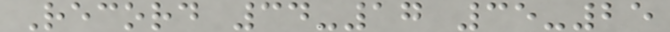Record 34-17 35-25
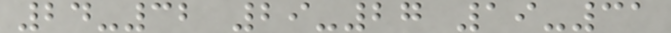24-32 29-27 19-31
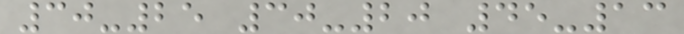30-25 30-20 45-13
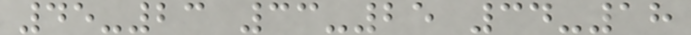45-23 33-25 34-18
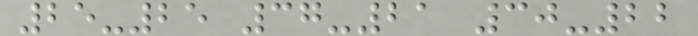25-25 37-21 30-22
